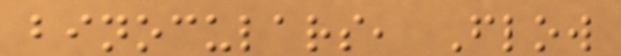binoculars, Flow
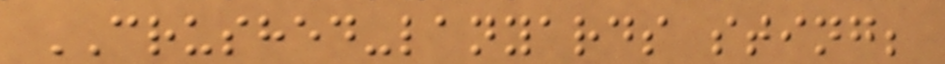CRUSHED-lanyards sting;
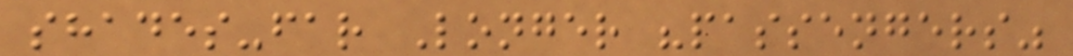shades-far Longer "passengers"
